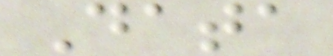Data
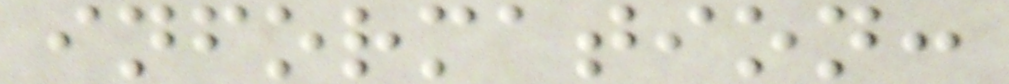information:
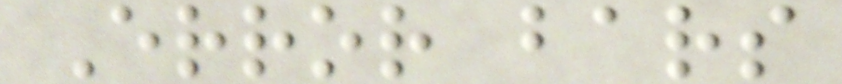Error bars
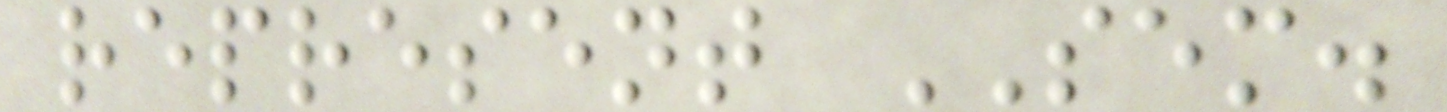represent SEM.
